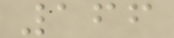166
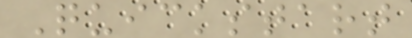Quickstart
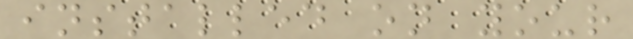installed on your
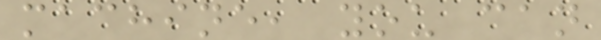machine, you can
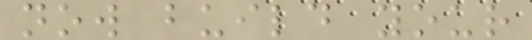now build your
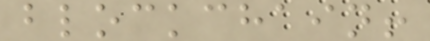blockchain!
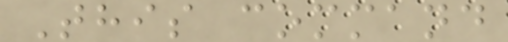This command
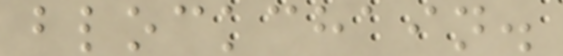blockchain.
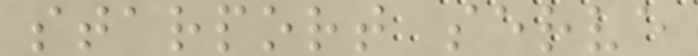starport serve
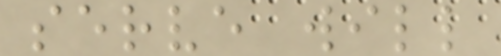serve will
